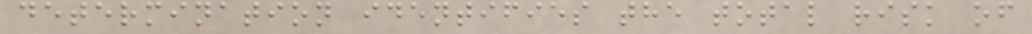determination identifies the total risk of
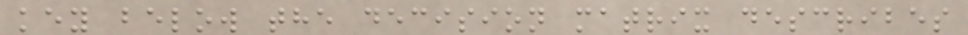key below the decision matrix describes
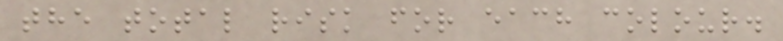the total risk for each colour.
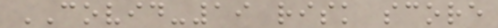COVID-19 risk score
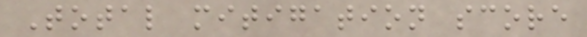Total mitigation score
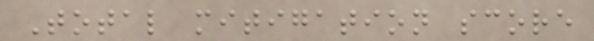Total mitigation score
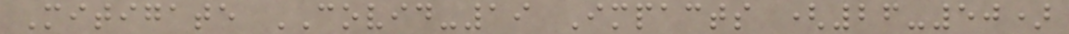Mitigate COVID-19 Impacts (26-50)
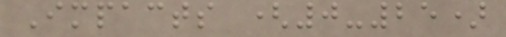Impacts (0-25)
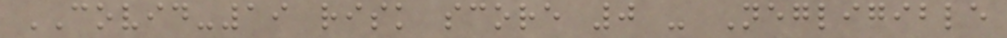COVID-19 risk score 0 - Negligible
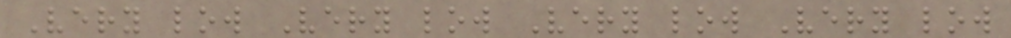Very low Very low Very low Very low
